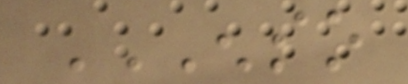ENSO
